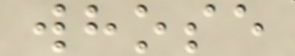whose
